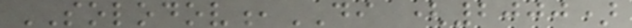SOLODOV,DI (2000)
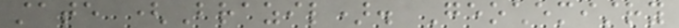state (Brazil). Geochemistry
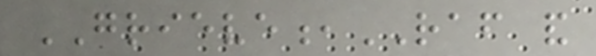GRIEVE,RAF and
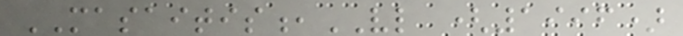MASAITIS,VL (1996)
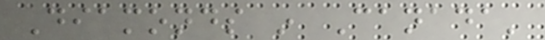Diamonds in Canada'
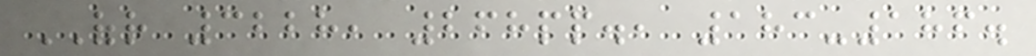OFR 3228, 268pp., 183-186.
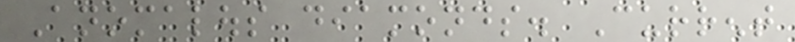Anomalous diamonds. Current
